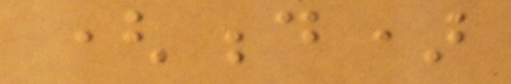(d)
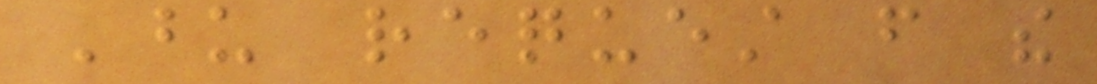Upon request from the
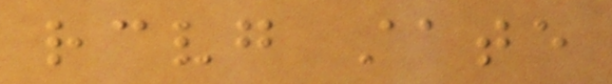receiving state
